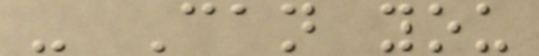- Can you
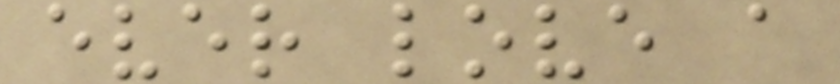ever love a
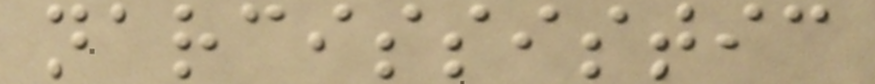narcissistic
